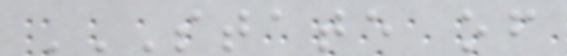STATE OF
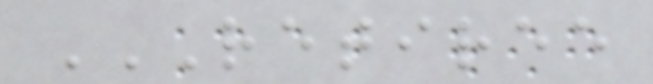RETIREE
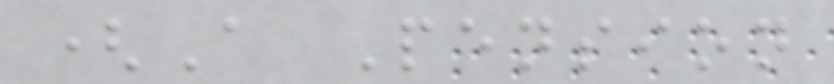(A Pension
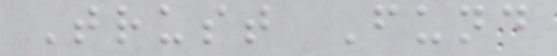Trust Fund
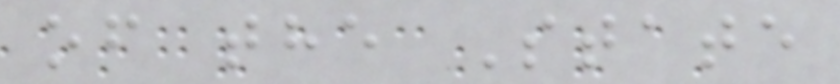of the State
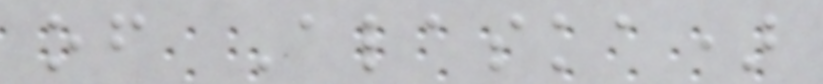of Alaska)
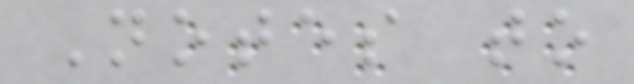Notes to
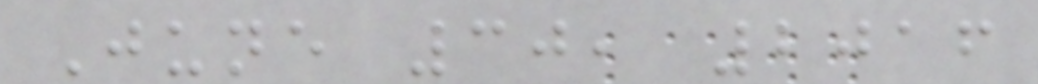June 30, 2016
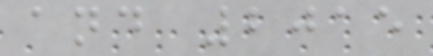and 2015
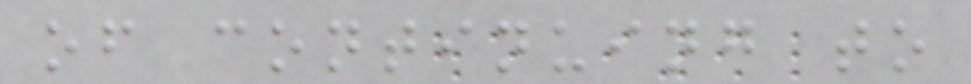of continuing to
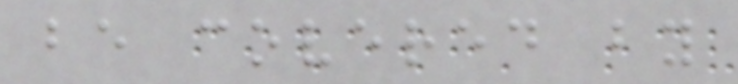be covered by
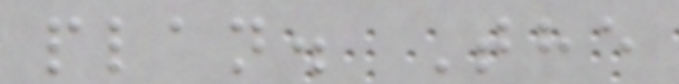plan. The
